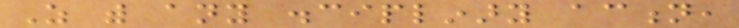As with any disciplinary action,
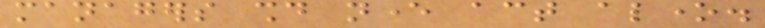managers should never act alone.
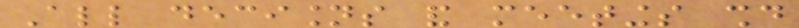All decisions and meetings should
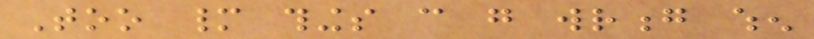Too many things can go wrong when
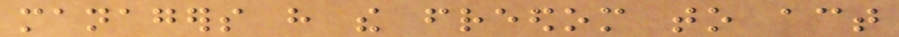managers have the freedom to act
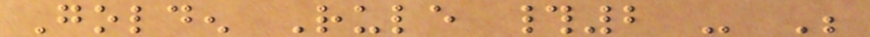Golden Rule #2 - Be
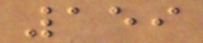159
